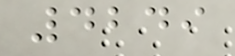4249
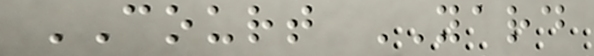COURT YARD
